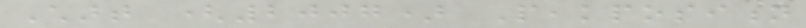Chart (2007) Peakposition
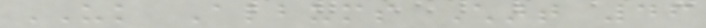UK Albums Chart 46
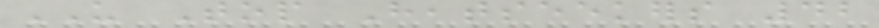US Top Heatseekers 42
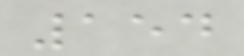154
